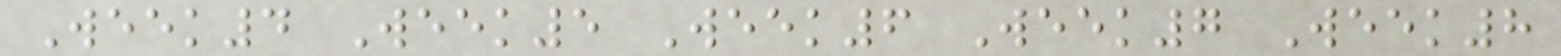Week4 Week5 Week6 Week7 Week8
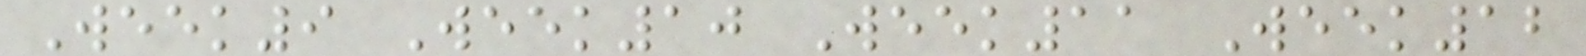Week9 Week10 Week11 Week12
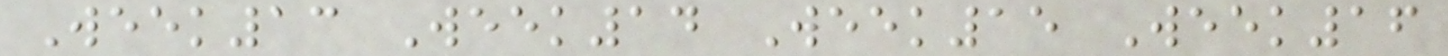Week13 Week14 Week15 Week16
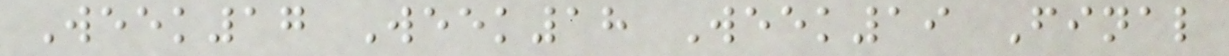Week17 Week18 Week19 Final
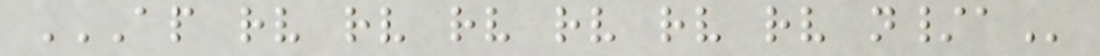AP RV RV RV RV RV RV N/A
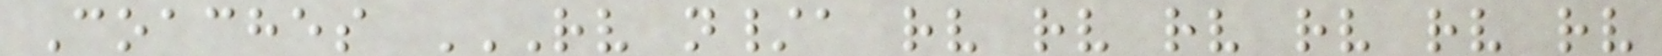Coaches RV N/A RV RV RV RV RV RV
